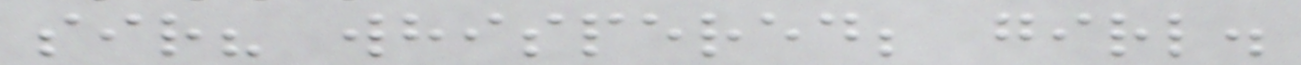sir? whispered; girl.
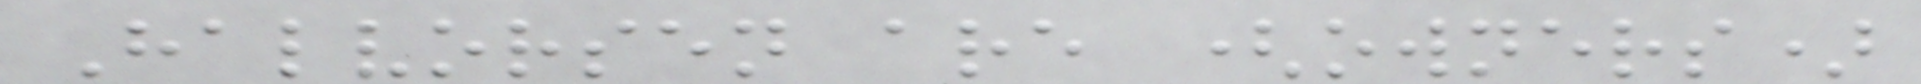Halvorsen are (owners)
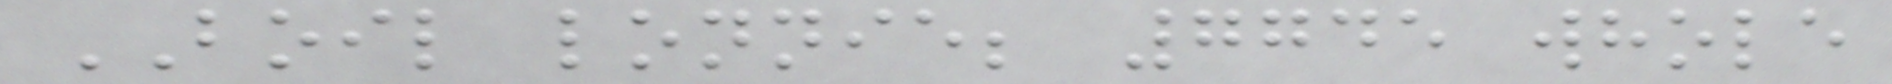BOIL lonnie; 7745 whole
